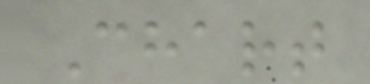Chart
